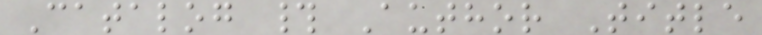Catalog # Author Title
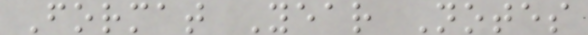Format Year Notes
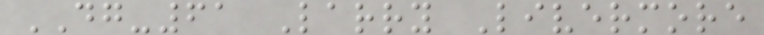DG-61 Larry Livermore
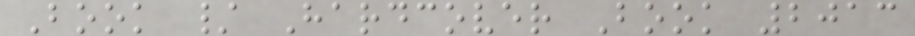Book / Hardcover Book 2013
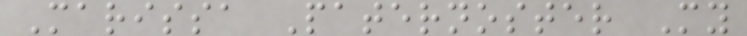Marissa Paternoster My
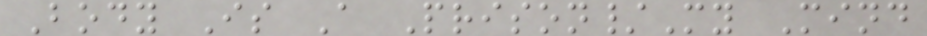Body Is A Prison/My Mind
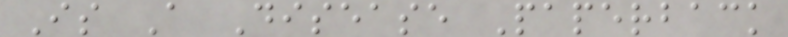Is A Disease Paperback
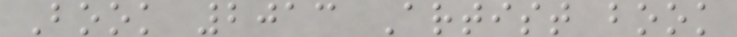Book 2013 Artist book
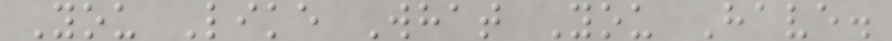You Like What You Have.
